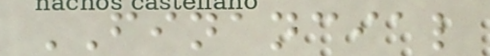FINANCIAL
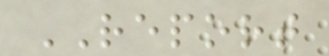REPORT
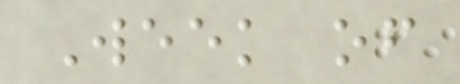Week of
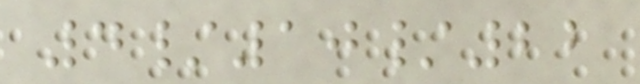4/10/22
